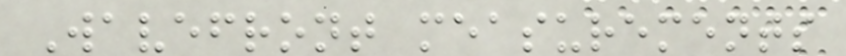Wavefront measurements
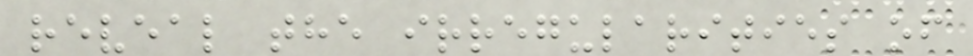reveal the irregularities of
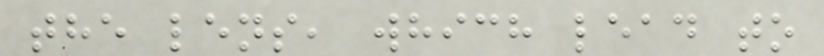the lens, which lead to
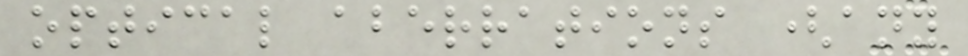optical aberrations (any
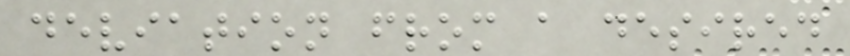deviation from a desired
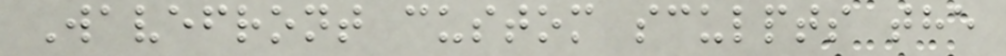Wavefront custom sculpts the
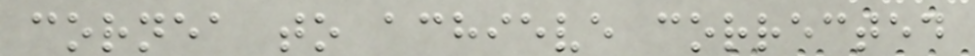cornea to achieve corrected
